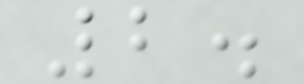2.
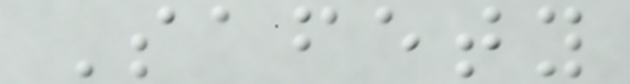Safety
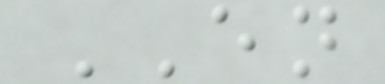EN
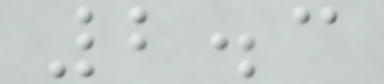2.3
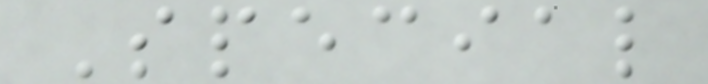Special
